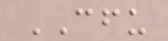CFU
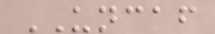UNCAF
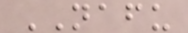NAFU
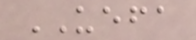UEFA
